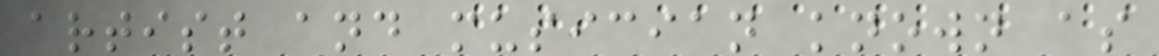artist and musician known as
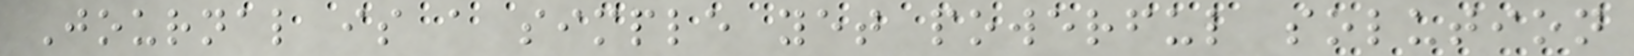Journal is a simple yet powerful solution
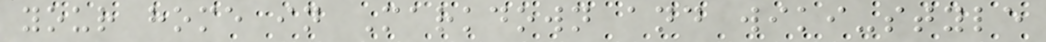your home in Markdown and wiki-style
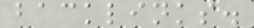backlinks.
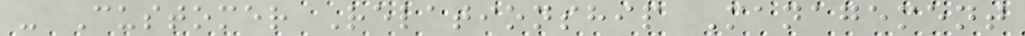- Customer Relationship Management
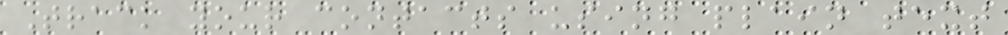Track your contacts using plain text
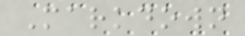Markdown
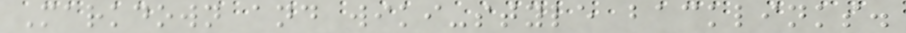Markdown and wiki-style backlinks.
